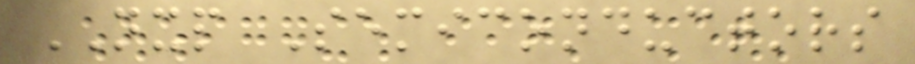NXP Semiconductors
